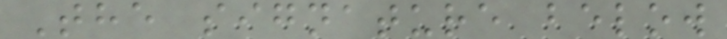The signature below
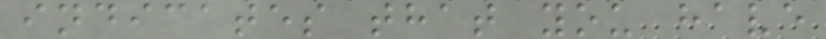indicates that you have
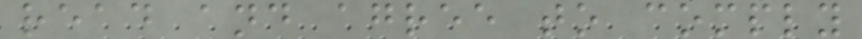read and agree to comply
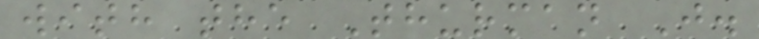with the Thurman J.
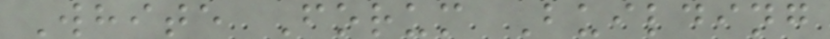White Forum Building
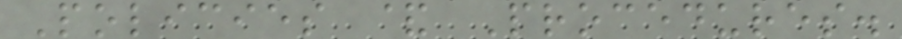Policies & Procedures.
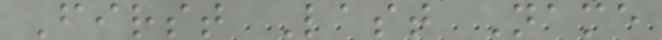First Last Name
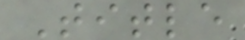Title
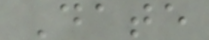Date
